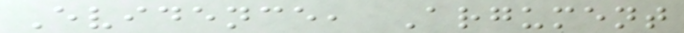Evidence, Argument
